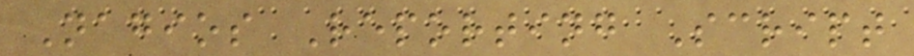Nagios Reporting Script
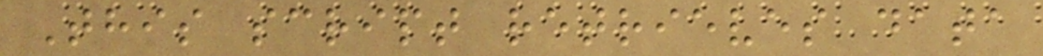This script retrieves data
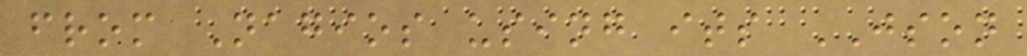from Nagios using its JSON
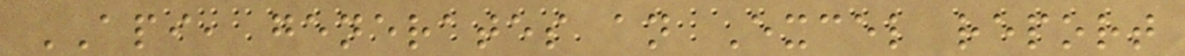API, generates an Excel report
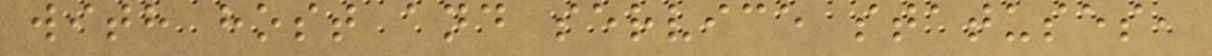with host and service statuses,
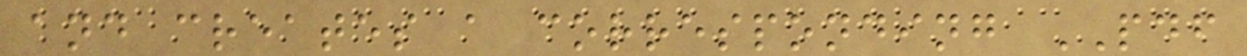and creates a corresponding PDF
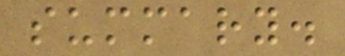summary.
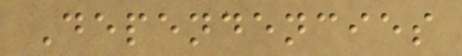Dependencies
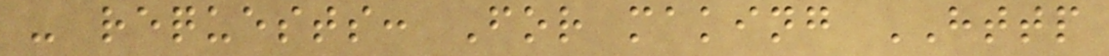- requests: For making HTTP
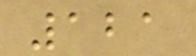121
